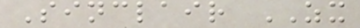Sinclair ZX
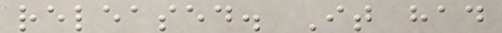released. It had
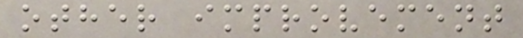other improvement
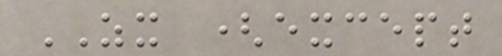ZX (except
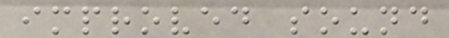improved sound
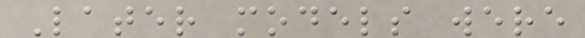Later models were
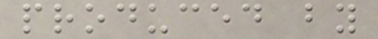produced by
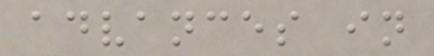advances in
